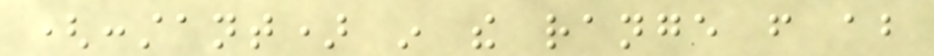(constant) in the range from about
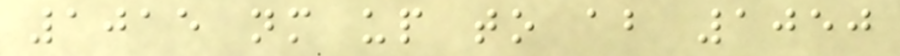1015 nm up to about 1050
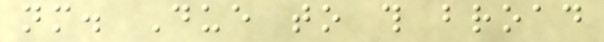nm. Due to this broad
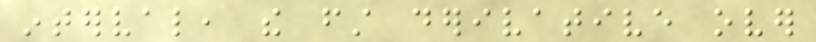interval, the first derivative over
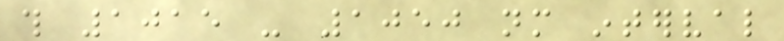this 1015 - 1050 nm interval
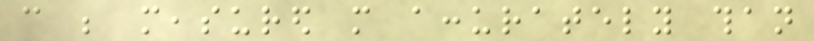can be measured more accurately than
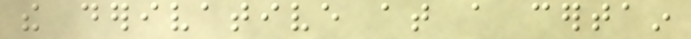the derivative at a certain
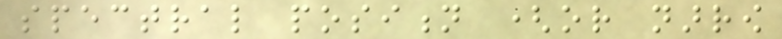spectral position (or narrow
